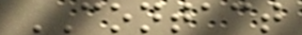CONTACT
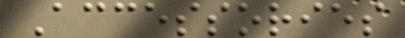Accessories
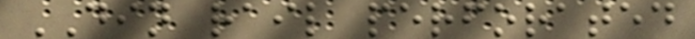DIN rail perforated
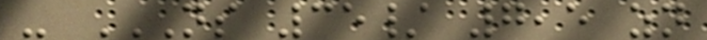- NS 35/ 7,5 ZN
